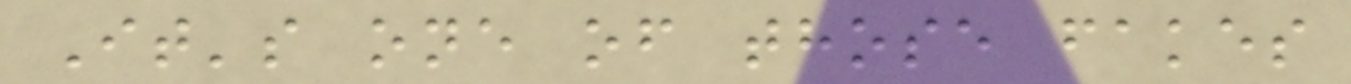It's one of those fakes
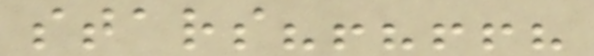stars?!?!!?
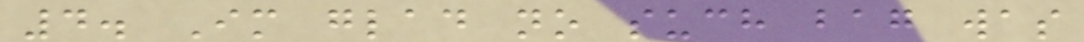4. Im glad no such bag was
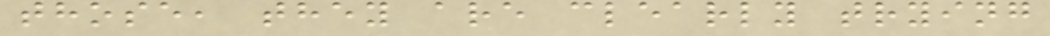those, they are clearly trying
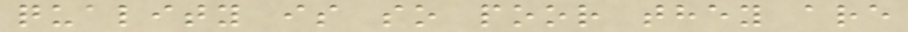quality is so poor they are
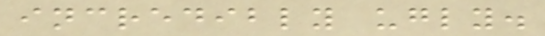incredibly ugly.
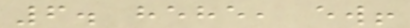6. hehe, ew!
